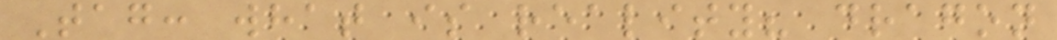Tag: what is reality? dragon
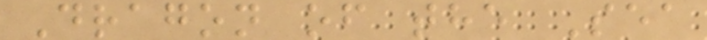Dragon of the Sea
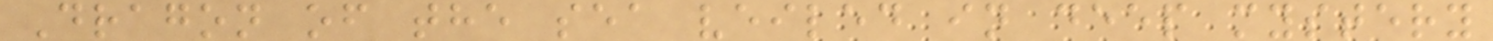Dragon of the sea veiled in deep mystery
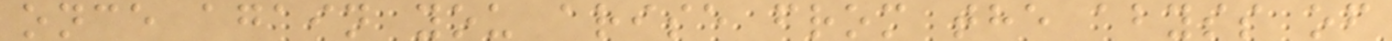once again you arise from the abyss of
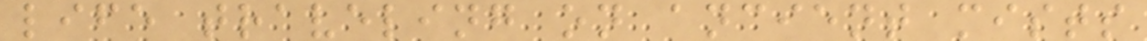life traveling on ancient mists
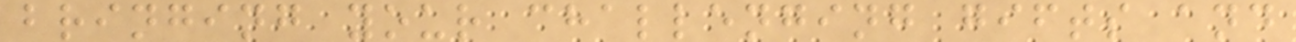bringing your challenging gifts and
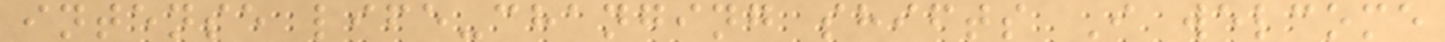intense life-changing shifts I welcome
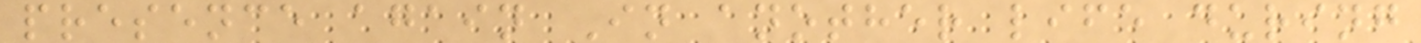presence again In another life during
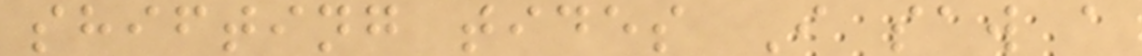shifting tides I saw a
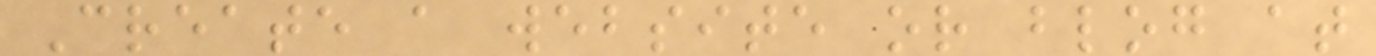Create a website or blog at
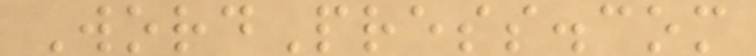WordPress.com
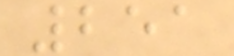251
